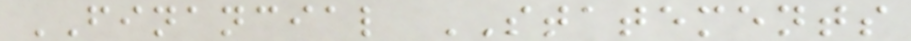FINANCIAL STATEMENTS
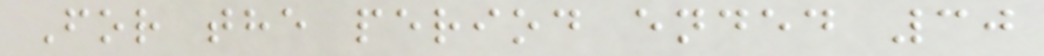For the period ended 30
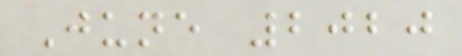June 2020
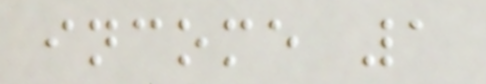income 1
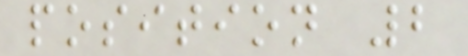position 2
